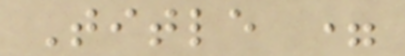Title =
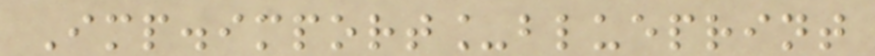Imp.import_blueprint
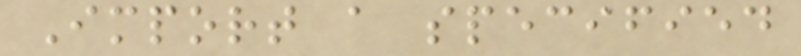Import a specified
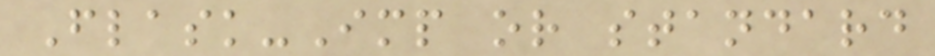Flask-Imp or standard
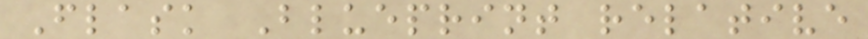Flask Blueprint relative
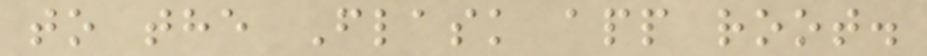to the Flask app root.
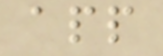app
